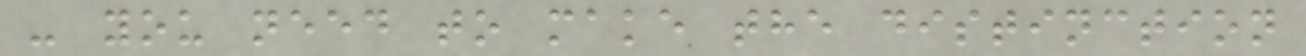- you need to make the distinction
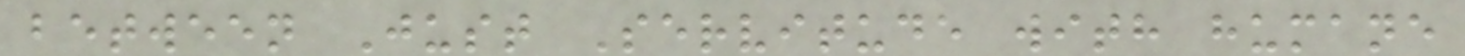between Just Servitude with humane
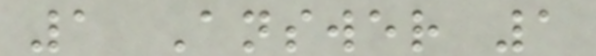1 Answer 1
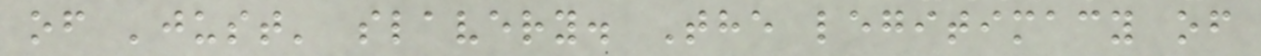of 'just' slavery. The legitimacy of
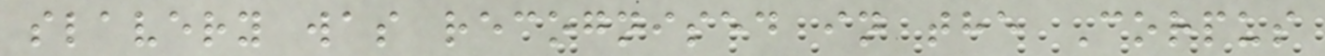slavery was recognised in the Corpus
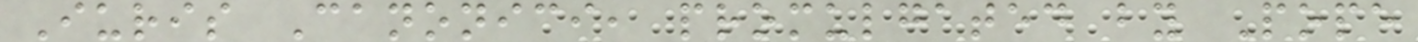Iuris Canonici, promulgated by Pope
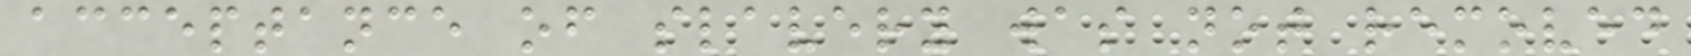acceptance of slavery was not removed
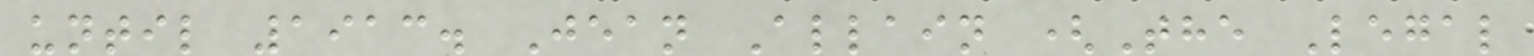until 1913. Jean Allain (The Legal
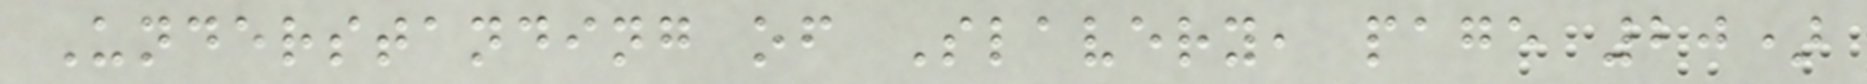Understanding of Slavery, page 20)
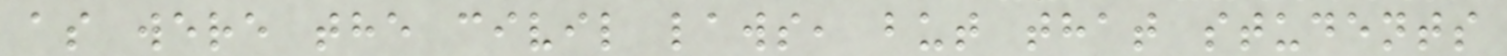as were the civil laws, but that students
